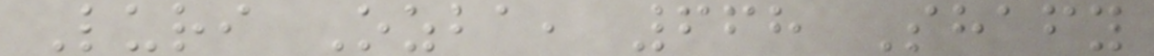Luri Ozba, 668 Shafy
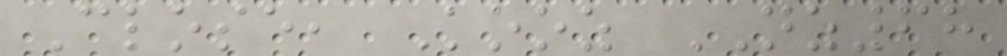Close, Kooz NZ68
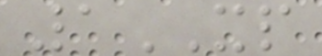1XP
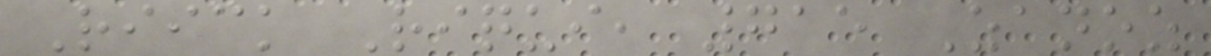Riick Riqui, 715 Zanoz
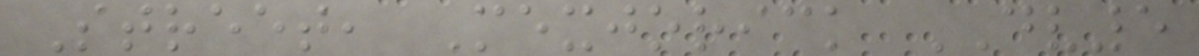Street, Mexjorick DV5
